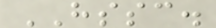HSSC.
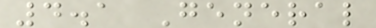4.1 General
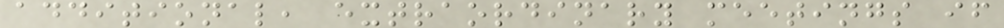additional, extraordinary meetings if
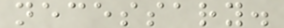necessary.
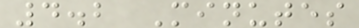4.2 Minutes
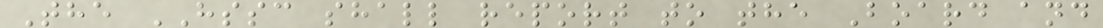The HSSC shall report to the Board and
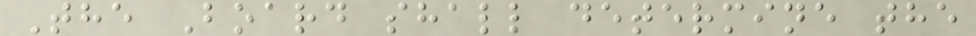The Board shall determine the
